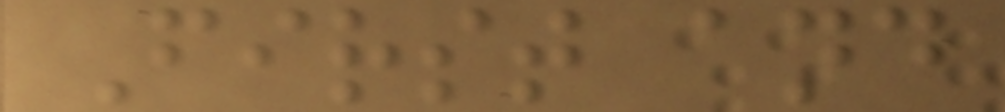First and
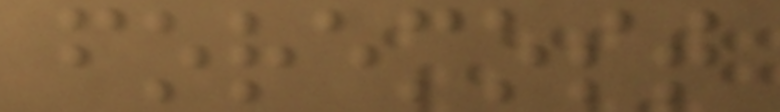foremost
